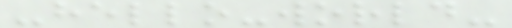-hello-world-
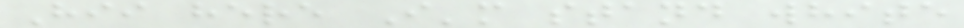Hii here I'm stand white
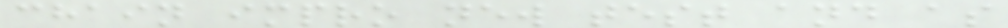chain impro new test and as
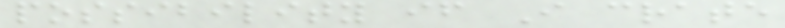possibility if I crate
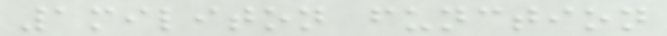1militon function
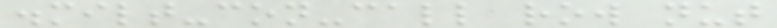.milt-con-call row nut
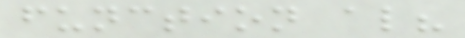function al?
